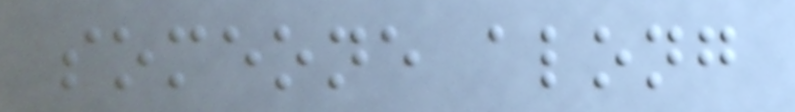someone along
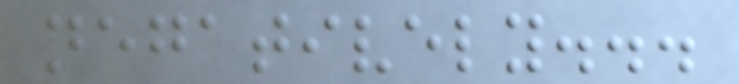negatively...
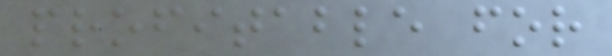profitable for
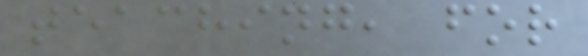teaching, for
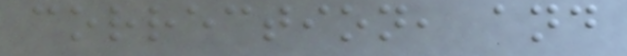correction, and
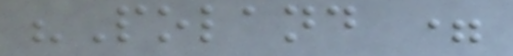"Poland =
